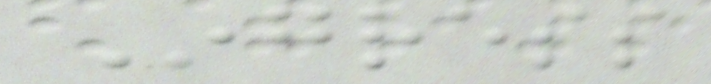Ingress
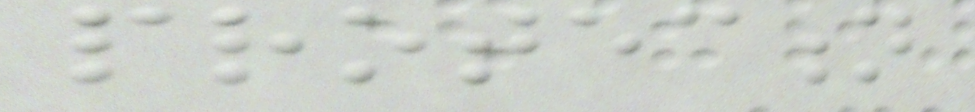protection
